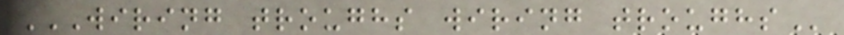WIRING TROUGHS WIRING TROUGHS
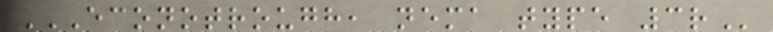ECONOTROUGH, NEMA TYPE 3R
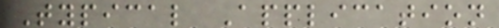Typical Application
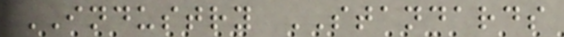INDUSTRY STANDARDS
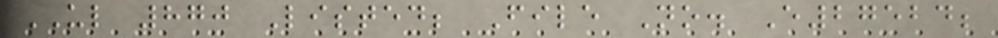UL 870 Listed; File No. E27524;
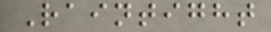Raintight
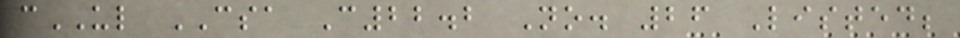cUL CSA C22.2 No. 26 Listed;
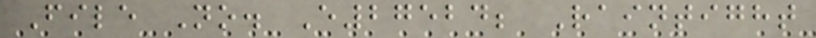File No. E27524; Raintight
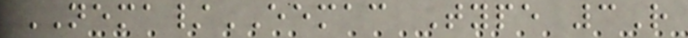NEMA/EEMAC Type 3R
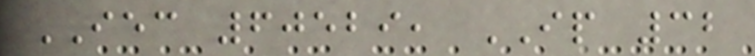IEC 60529, IP 32
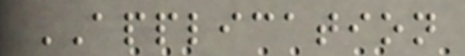APPLICATION
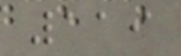119
